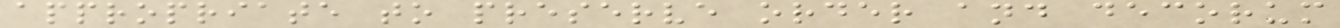appropriate to preserve order and decorum
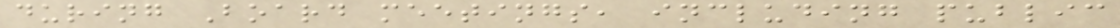during Board meetings, including public
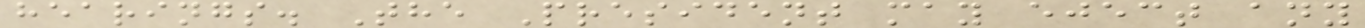hearings. The President may eject any
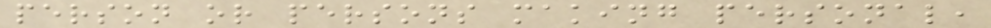person or persons making personal,
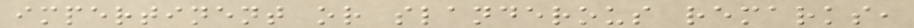impertinent or slanderous remarks,
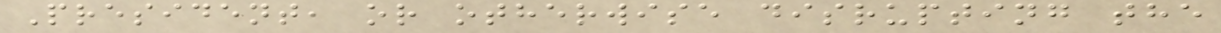President, or otherwise disrupting the
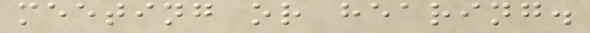meeting or hearing.
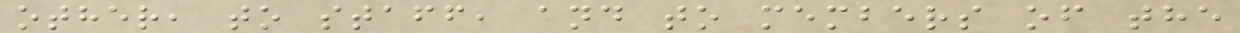other, to staff, and to members of the
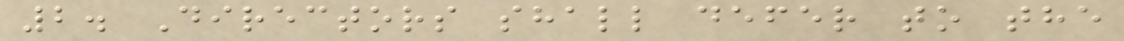2. Directors shall defer to the
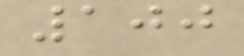100
